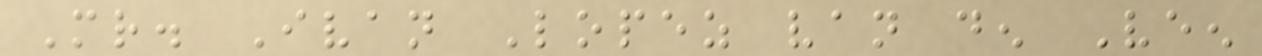Mr. Ivan Lopez van den Veen
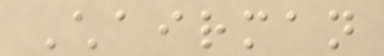Chairman
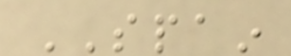SPAIN
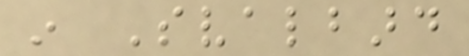in Svalbard
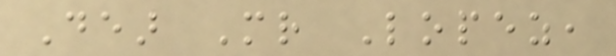Dear Mr Lopez,
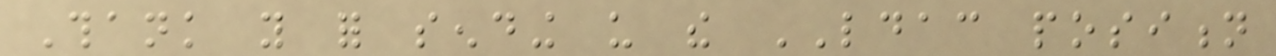Thank you for sending us the LDAC position
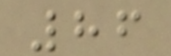86
